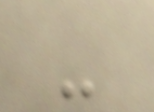-
